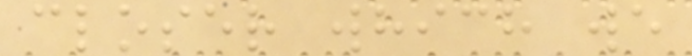closer which we
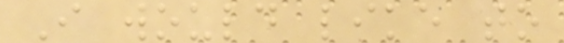I would like to
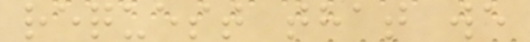request that we
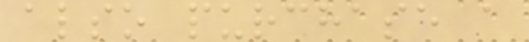also purchase a
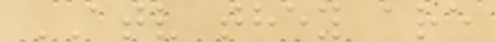ATV they are
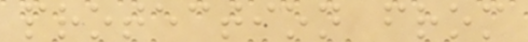protection from
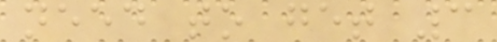need to get 3
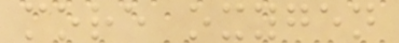more oxygen
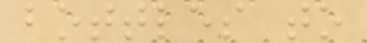bottles to
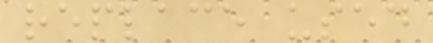replace used
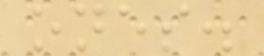ones.
